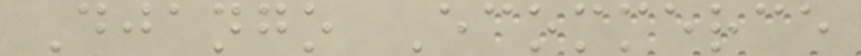Django Ecommerce
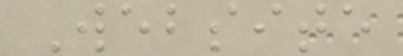Website
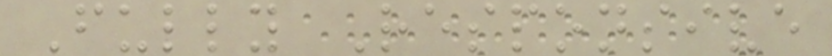Fully Responsive
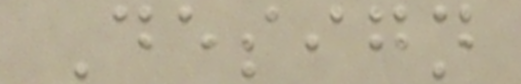Design
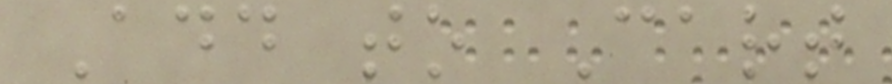Add to Cart
